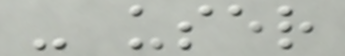- user
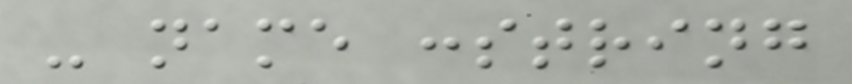- name :string
